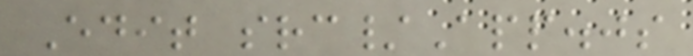Edit src/App.js
